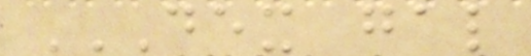DEX GAL
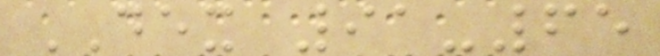DEX 91-65
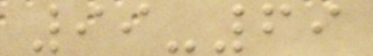99-69
